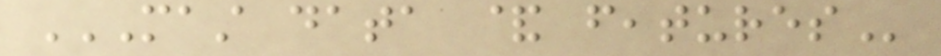MAST DATA & FEATURES
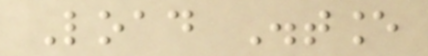Load Distance
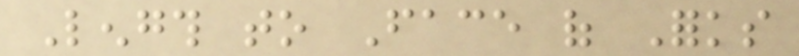Length to Face of Forks
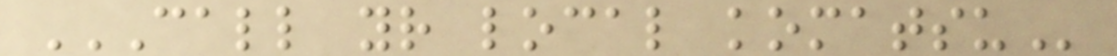CALL YOUR LOCAL KOMATSU
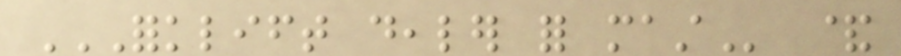FORKLIFT DEALER FOR MAST &
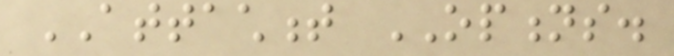ATTACHMENT OPTIONS.
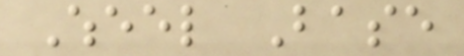Wheel Base
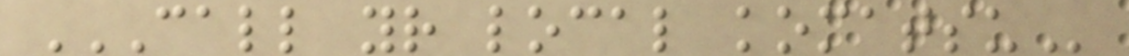CALL YOUR LOCAL KOMATSU
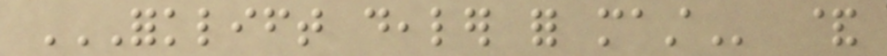FORKLIFT DEALER FOR MAST &
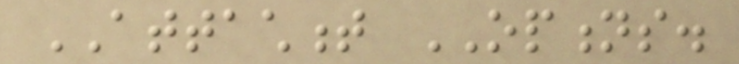ATTACHMENT OPTIONS.
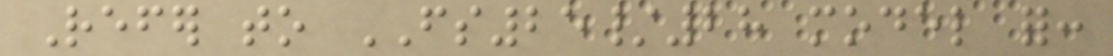Refer to FS25/28 model for:
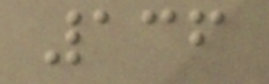136
